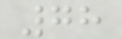78
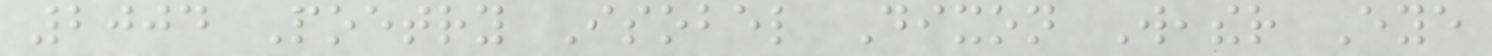2004 Poetry Isobel Dixon Weather Eye
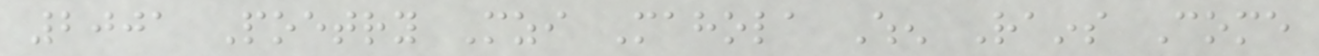2001 Poetry Mzi Mahola When Rains Come
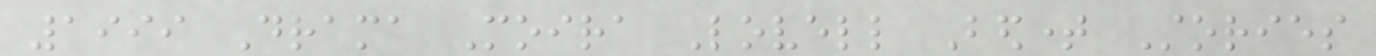1999 Drama Moira Lovell Bedtime Stories
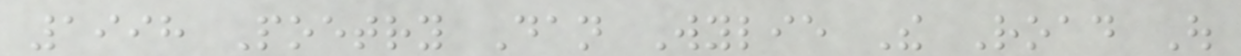1998 Poetry Dan Wylie The Road Out
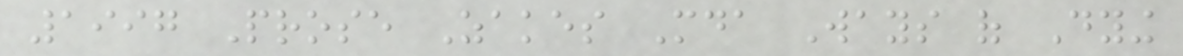1997 Prose Zakes Mda Ways of Dying
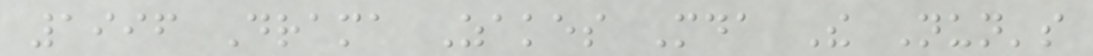1996 Drama Zakes Mda The Nun's
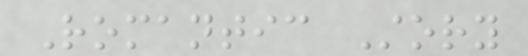Romantic Story
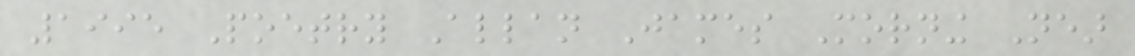1995 Poetry Allan James Morning Near
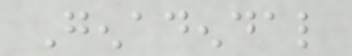Genadendal
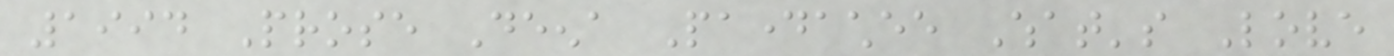1994 Prose Deena Padayachee What's Love
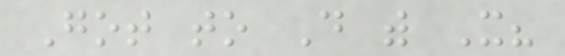Got to Do with It?
